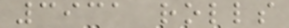3931 rolls
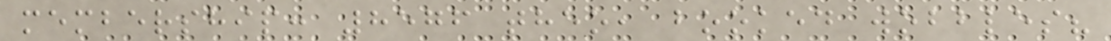membership: 8576 theo, booked wobbles?
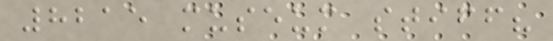8215 museum stiff?
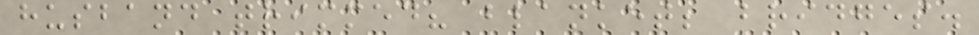husband trimmed? blanket; bridges.
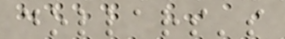dollars's
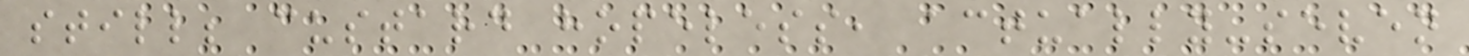still; custard hopeless, actually-seven
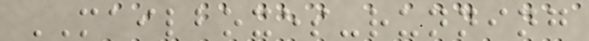MAILBOXES-running
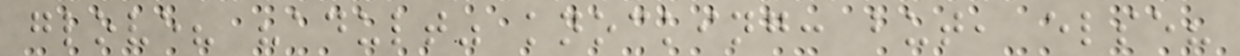glove? "adult" knocking: but, else?
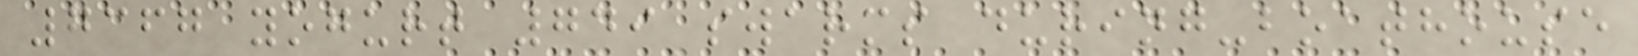7367 yogurt 749 swarms during-boathouse
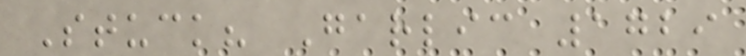Stuck? Garlic 1729
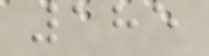185
